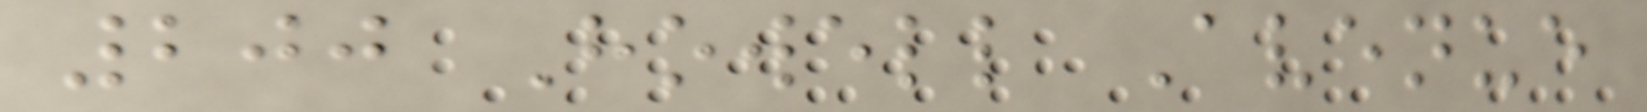200 Howell Avenue
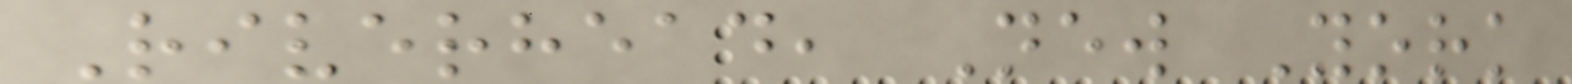Riverhead, New York
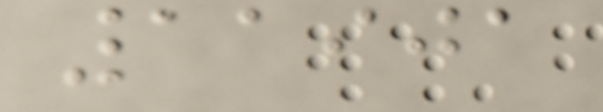11901
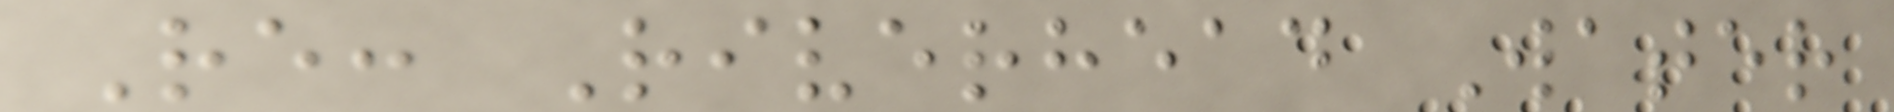Re: Riverhead Water
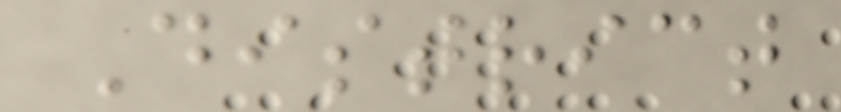District
